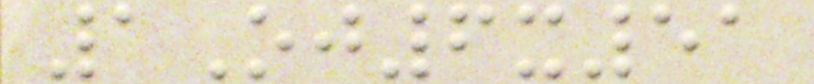1Oj6x51
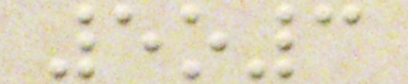5o3
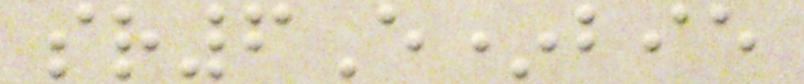sr6E*bie
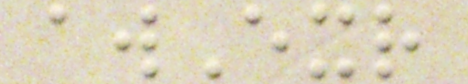awExr
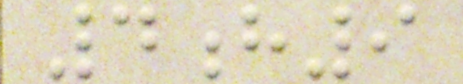4h9
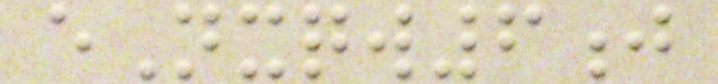eNxqw6j
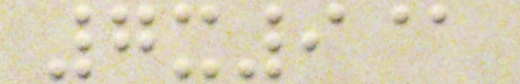7x9@
